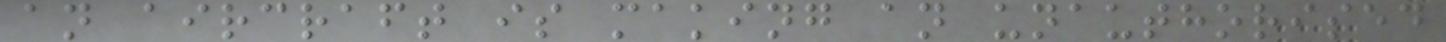an aircraft is making an unauthorised
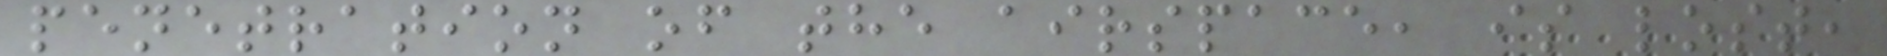penetration of the airspace, is lost,
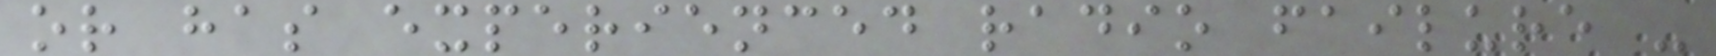or has experienced radio failure -
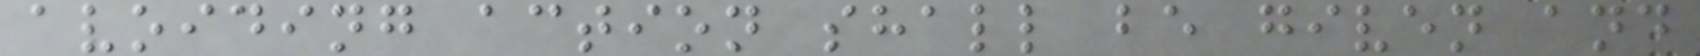avoiding action shall be given and
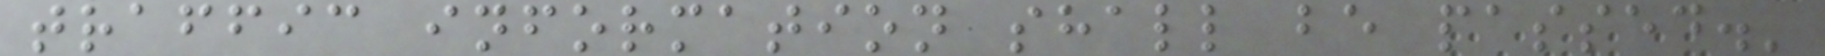traffic information shall be passed.'
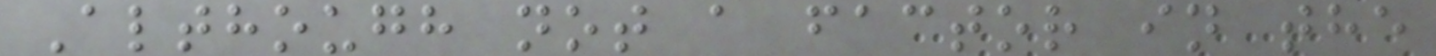Although not a factor in the
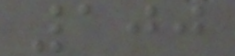100
